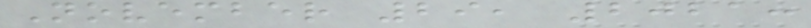November 29, 2021:
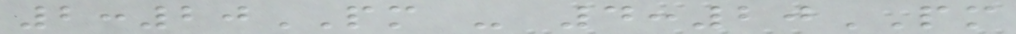2:20PM - 4:20PM
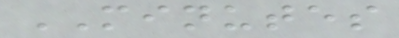MINUTES
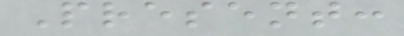Present:
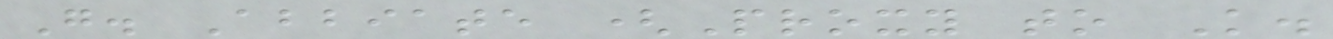G. Abbiate (Proxy to K.
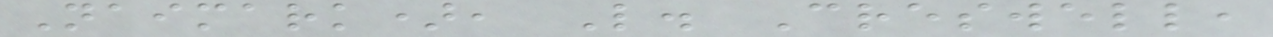Naimark), L. Creswell,
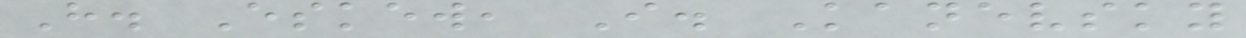H. Eskew, I. Kanevsky
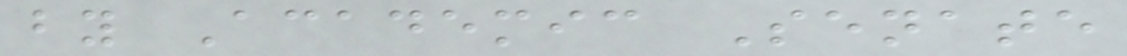by Academic Senate
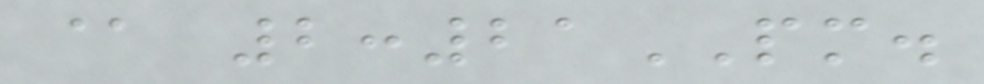@ 2:21PM.
